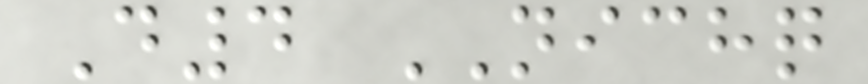D4 NICHQ
